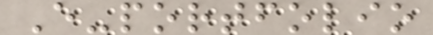E-portfolio
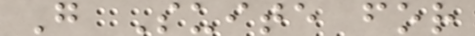G Suite for
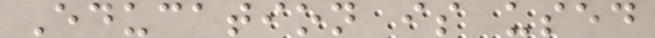Education is used
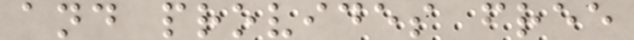and provides free
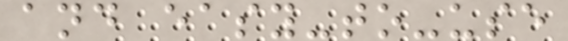and easy-to-use
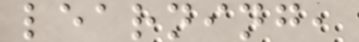learning,
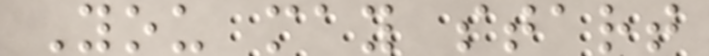You may start
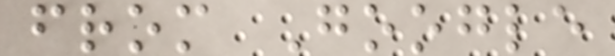from Google
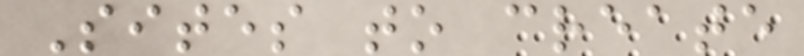Sites to create
